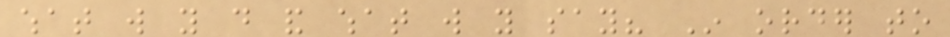what will you do and what will you say? In order to
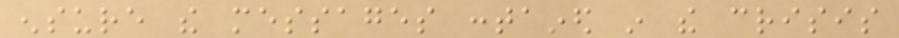ensure the messages contained in the crisis
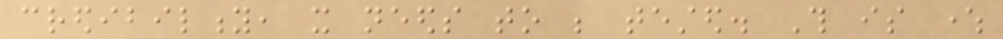credibility, it needs to be tested. This is where
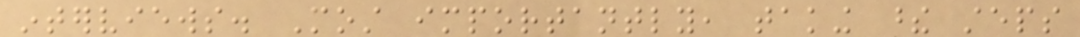interviews. Most importantly, taking these steps
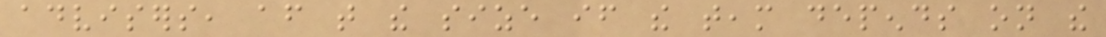advisers, after that the size if the team depends on the
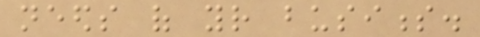needs of your business.
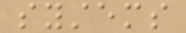systems
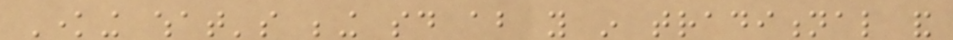Knowing what's being said about you in traditional and
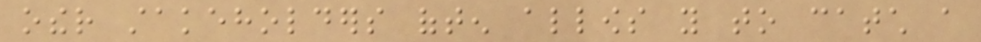other stakeholders often allows you to catch a
